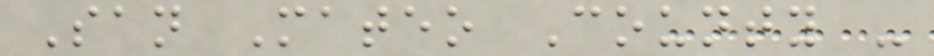San Mateo County -
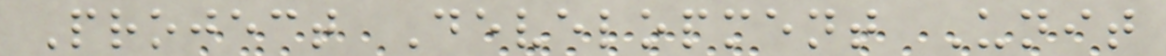Project Development Unit
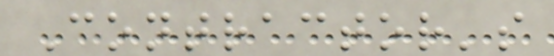Contractor's
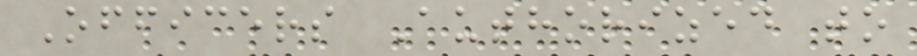Officers Authorized to
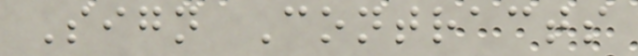Sign Contracts
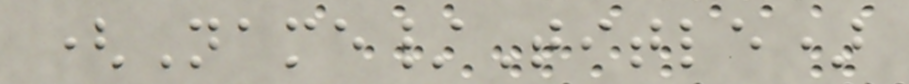(Name/Title)
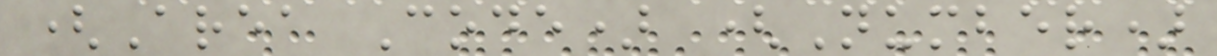(Area Code) (Number)
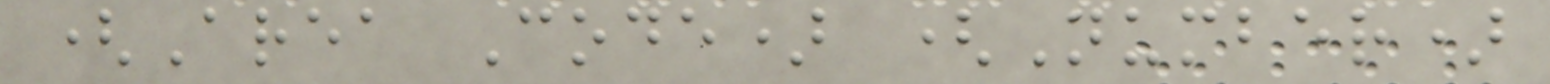(Area Code) (Number)
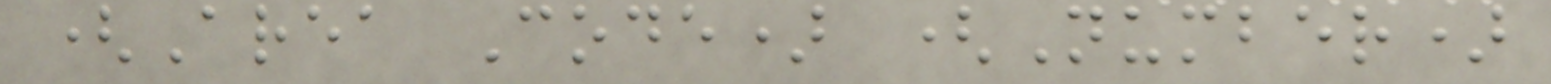(Area Code) (Number)
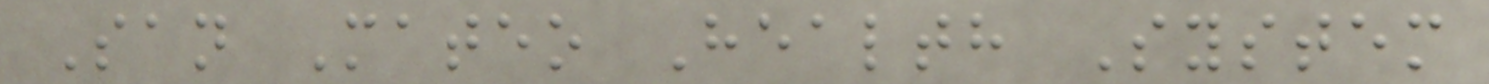San Mateo Health System
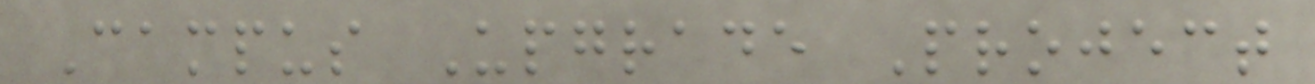Campus Upgrade Project
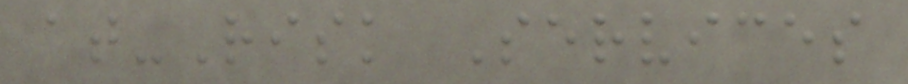at-Risk Services
